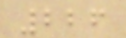226
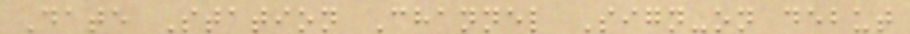Date Station Channel Sign-on debut
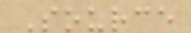Source
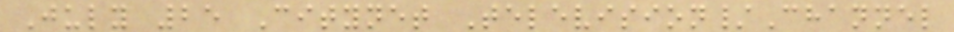July 25 Citynet Television/Channel
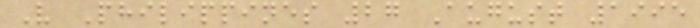V Philippines 27 August 1995
